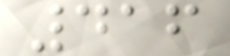416
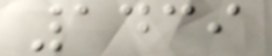1439
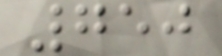750
